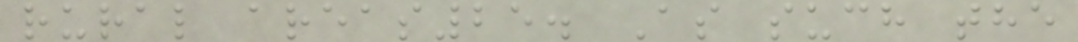rural areas25. As such the
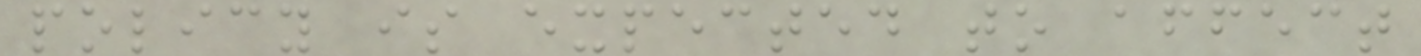policy is expected to affect
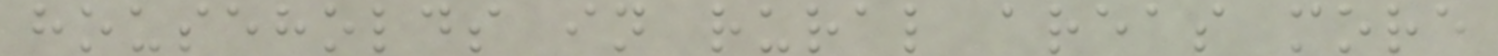households in rural areas more
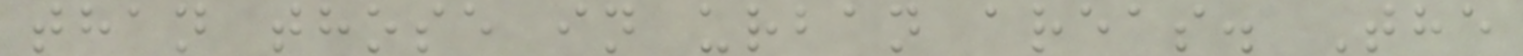than those in urban areas. The
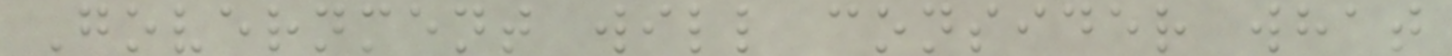Government will consider what
